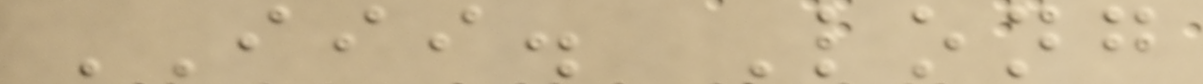III. Long
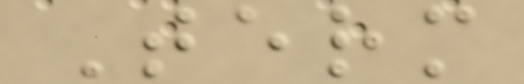Term
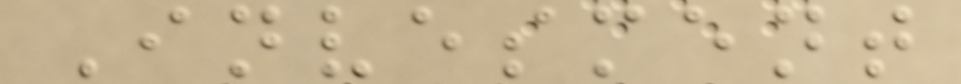Invesment
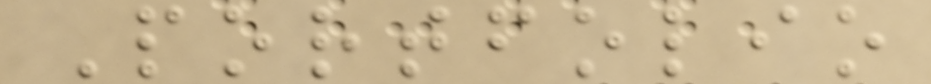Portfolio
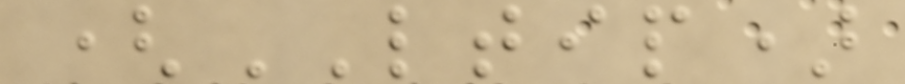(LTIP)
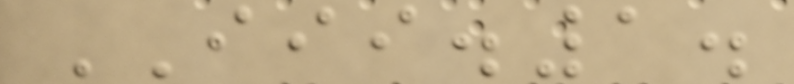III.1.
